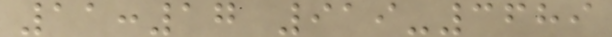11:17 919-3689
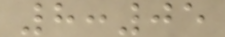8:05
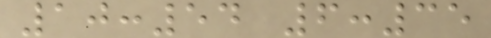10:54 6:35
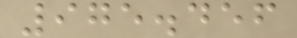975.456
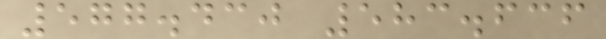577.430 583.636
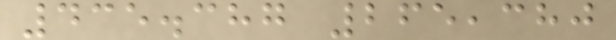435.387 265,380
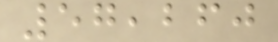57,260
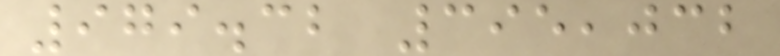979.32 395,032
